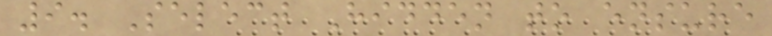9. Select Hidden to ensure
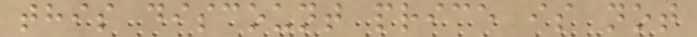this discount price is not
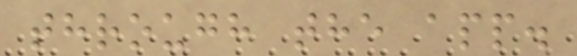through the app.
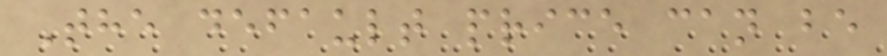The default price can be
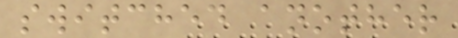switched another
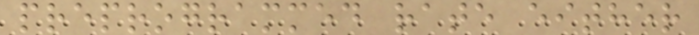preprogrammed rate either
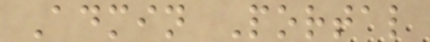Admin Portal
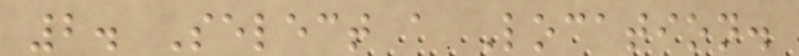2. Select a Location.
